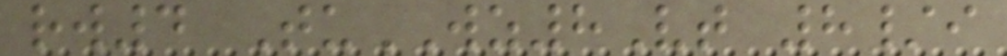rw4 TuWZ8Vt 8/i
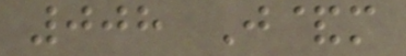008 J&m
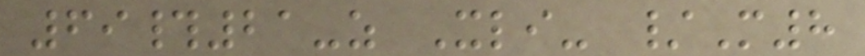69#21-z Xli- /M8
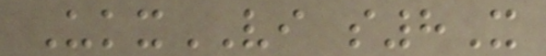UkxVI s8X
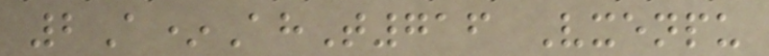2A*AhT716 Vxenpu
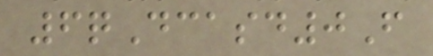6qDcasd0F
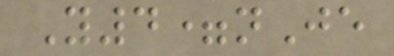Y4=nJe
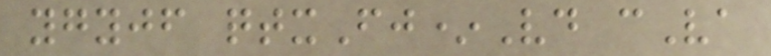ygyjf qtxFj*Vd cVa
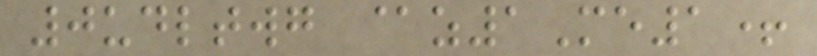0udltwg @z1Me1+
